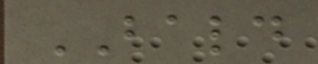BALD
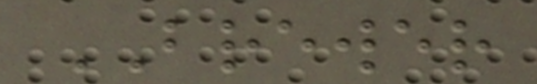BREWER
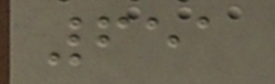651
